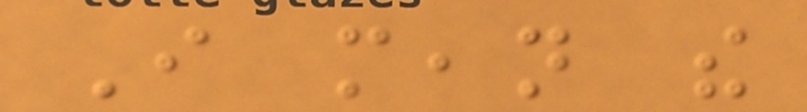I mean the
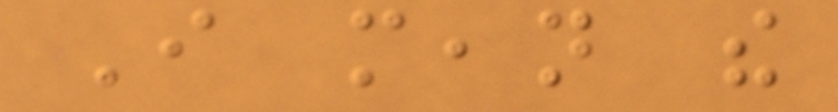I mean the
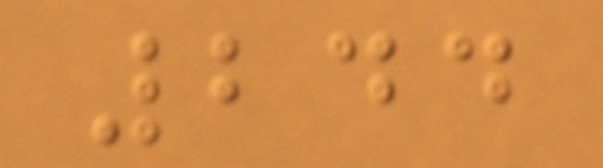244
